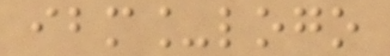ibm_logo
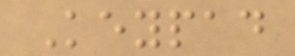Keypad
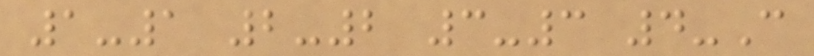1-1 2-2 3-3 4-C
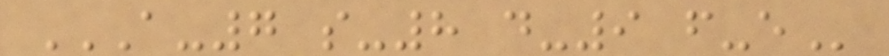A-7 S-8 D-9 F-E
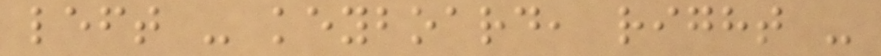left - keyboard, right -
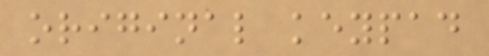original keypad
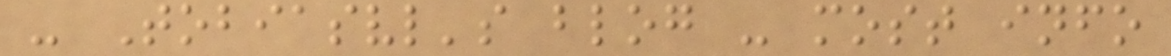- Tobiasvl's blog - most info
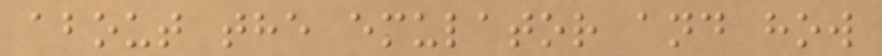about the emulator and how
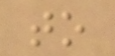to
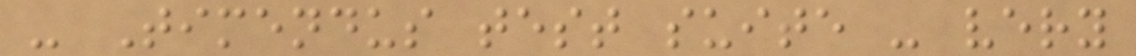- Timendus test suite - very
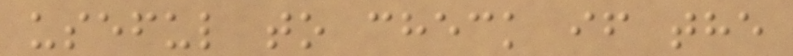useful to check if the
